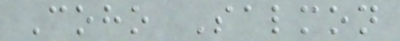Coho Salmon
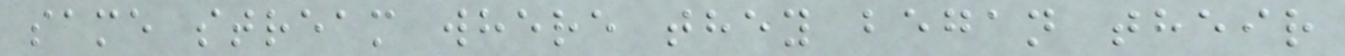same stream where they began their
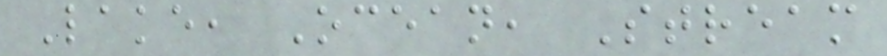Lake, Ocean, Stream
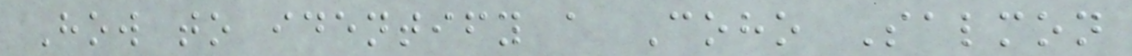How to identify a Coho Salmon
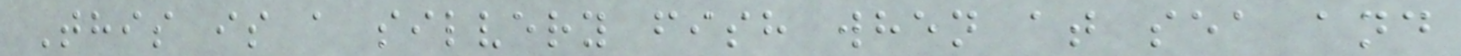This is a silvery fish when at sea and
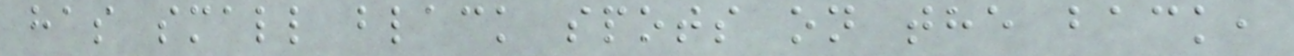has small black spots on the back,
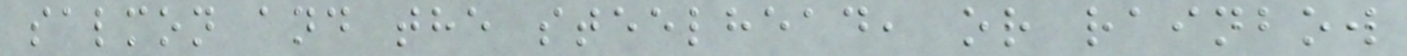salmon and the steelhead, or rainbow
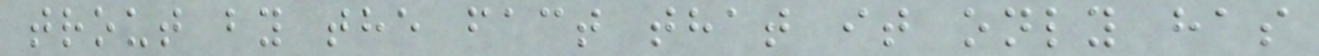trout by the fact that it only has
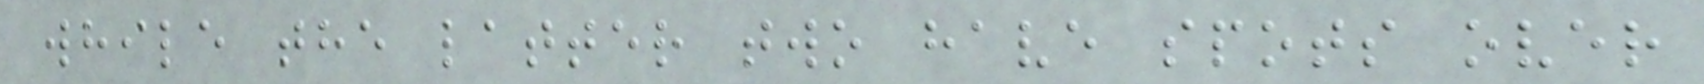while the latter two have spots over
